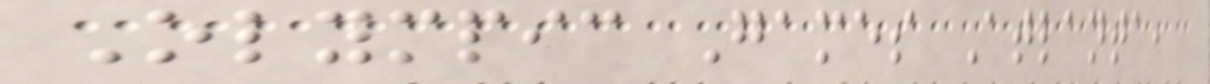Olympic Games Atlanta,
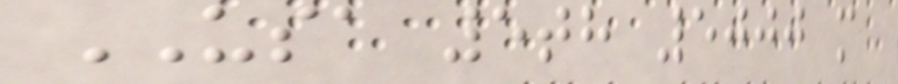USA 5th 5000 m
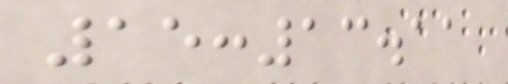15:13.11
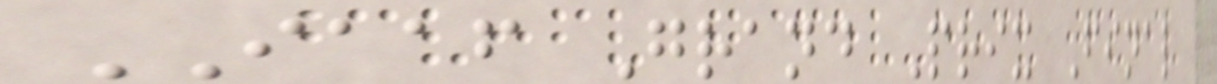IAAF Grand Prix Final
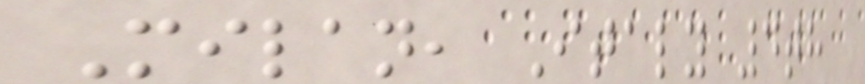Milan, Italy 4th
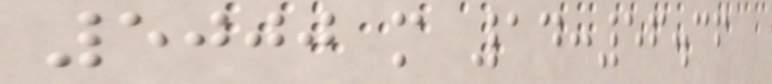5000 m 14:56.36
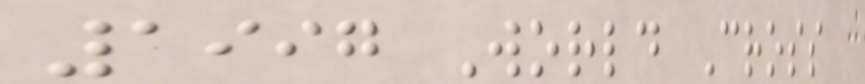1997 World Cross
